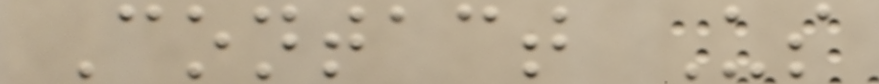Contact Us
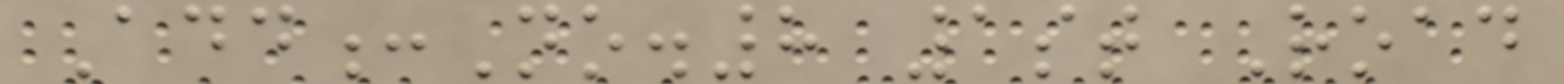Add:No.8 1st Road
